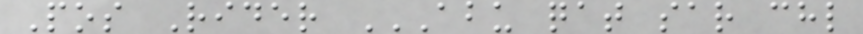Pos Rider ABU QAT SAR CHL
